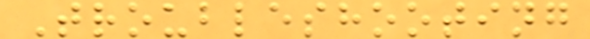Troubleshooting
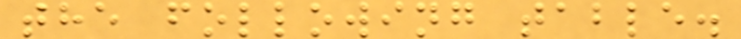the following table.
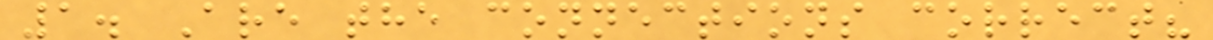1. Are the connections correct?
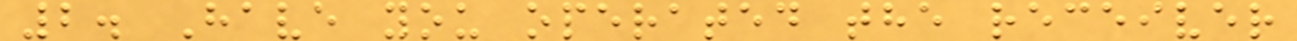2. Have you operated the receiver
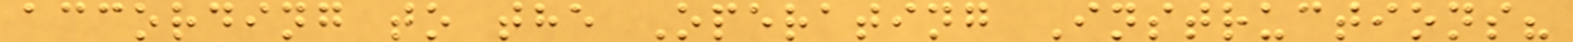according to the Operating Instructions?
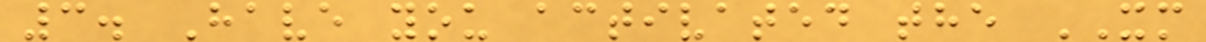3. Have you activated the XM
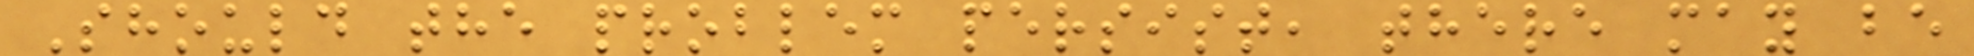Should the problem persist, there may be
